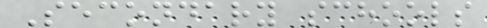Secondary schools
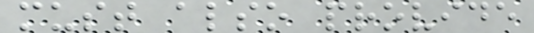must also provide
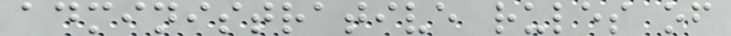administrative rules of
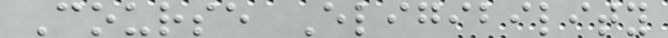Course Eligibility
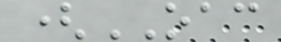(OAC
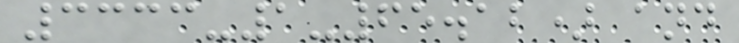3333-1-65.12) and
